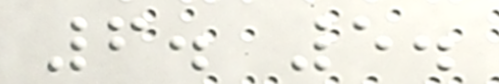6. 5.
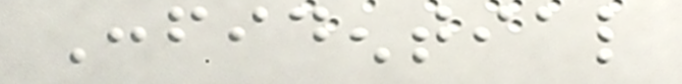Confidential
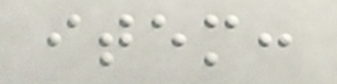item:
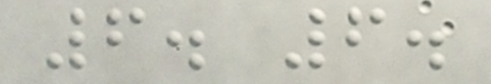6. 6.
